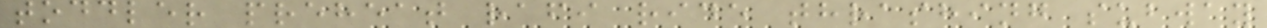toddler preheat rafi ride thrashing subway
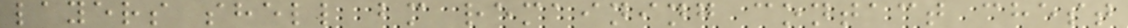layers shell bm remaining contact chest
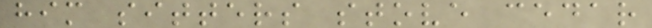him sitters stove cedar
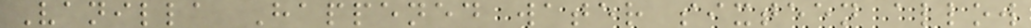Vanilla Happened water sixteen allow
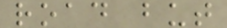road but
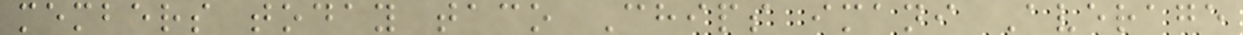members today taco Chips imani Average
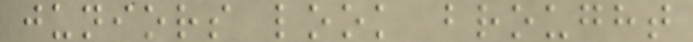juniors look brought
